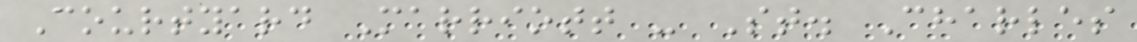Courtyard Marriott - St. Charles
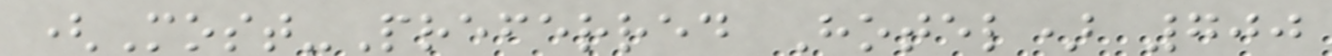(Most-Preferred Hotel) 700
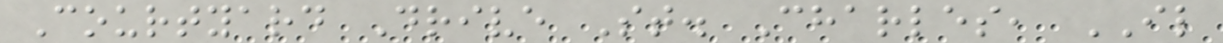Courtyard Drive St. Charles, IL
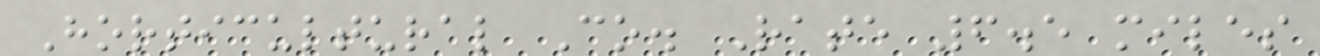Horticultural Co. Rate 6.5 miles
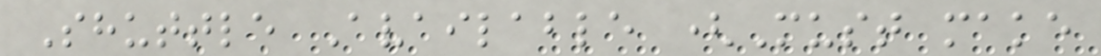Shuttle Available (Must make
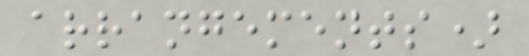arrangements)
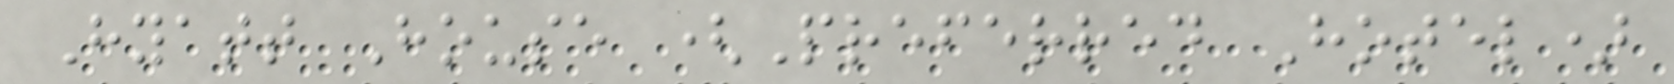Hyatt House (Preferred Hotel)
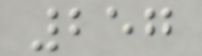257
